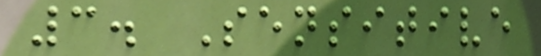3. Sensitive
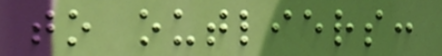to outliers:
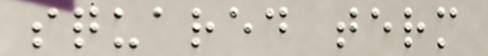squared term
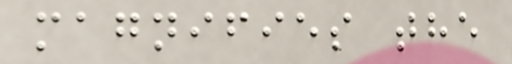magnifies the
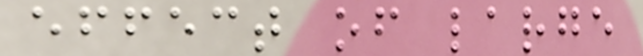effect of large
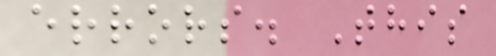errors. This
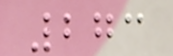273
